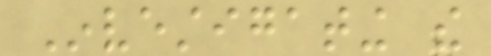Investigating the
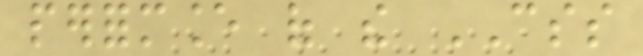performance of the CSS
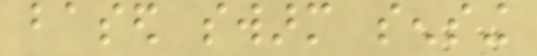based swarm sensing
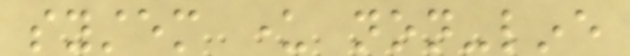system under non-line
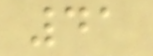41
